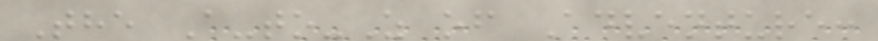The A-to-Z of Adventure:
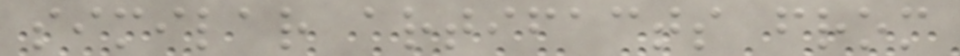similar artifacts from
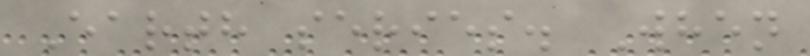Earth series. When
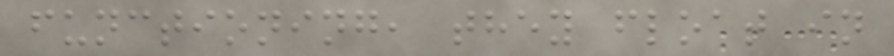functioning, they float in
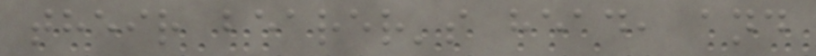their bearer's head, and
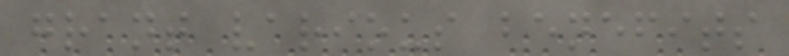grant various benefits
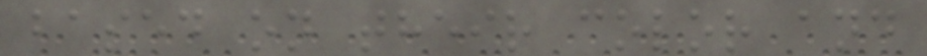based on their color and
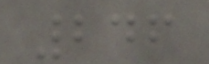246
